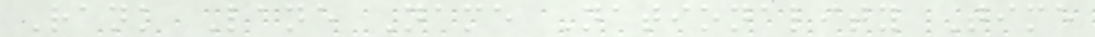Rank Lane Name Nationality Time
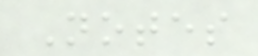Notes
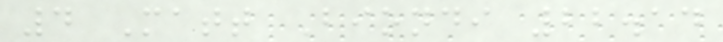4 Matt Biondi 22.14
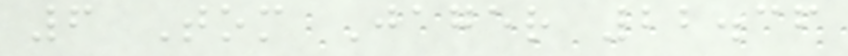6 Tom Jager 22.36
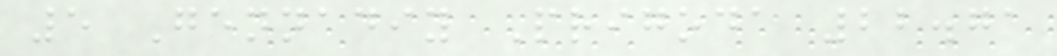5 Gennadiy Prigoda 22.71
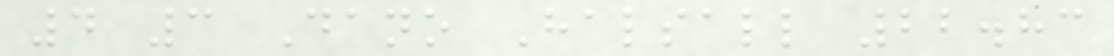4 3 Dano Halsall 22.83
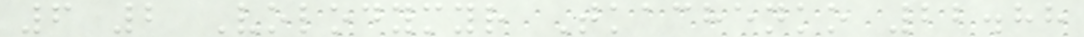6 2 Volodymyr Tkachenko 22.88
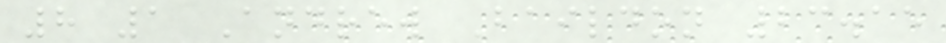8 1 Andrew Baildon 23.15
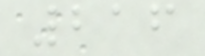216
